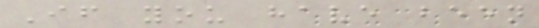If you have been
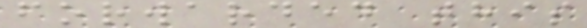forwarded this
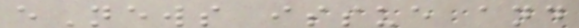eNews issue and
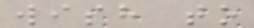wish to
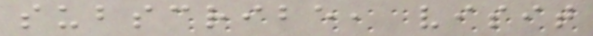subscribe, visit
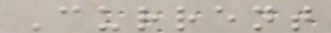Current
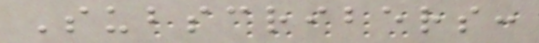Subscribers:
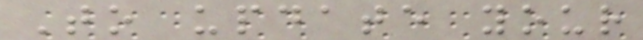To update your
